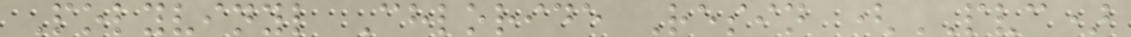Polyvinyl Chloride Resin (PVC)
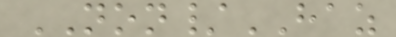NON/HAZ
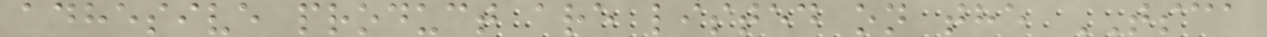adhesive product are listed on the TSCA
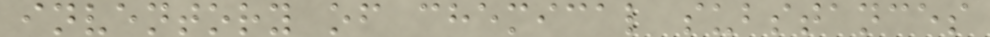inventory of chemical substances
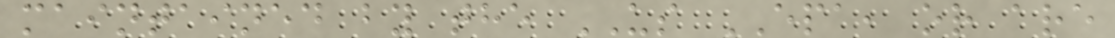maintained by the US EPA, or are
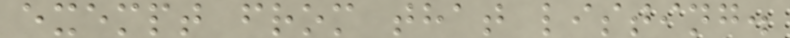exempt from that listing.
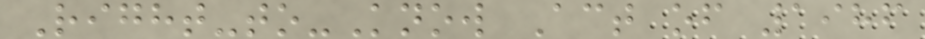Right-to-Know Act of 1986
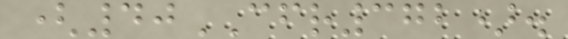(40CFR372).
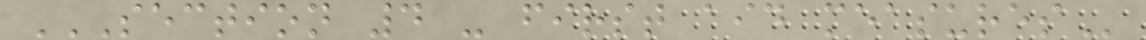SECTION 4 - FIRST AID MEASURES
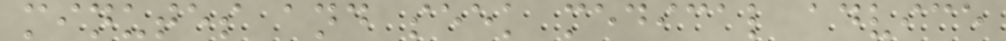minutes and seek medical advice
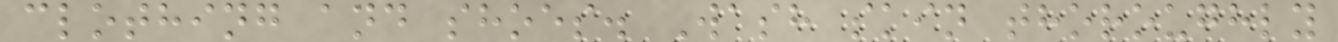clothing and shoes. Wash skin thoroughly
